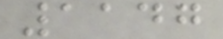1147
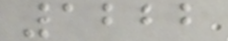1222
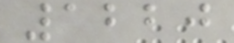1220
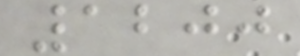1200
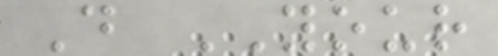D YOUR
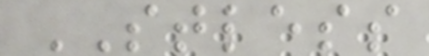STLESS
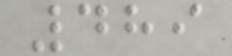489
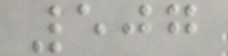507
